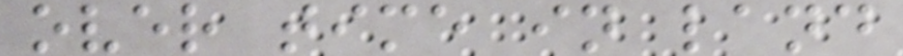over time in land
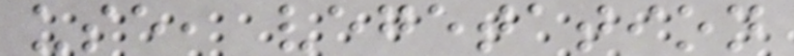use, vegetation
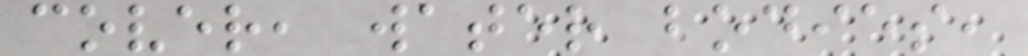cover, water bodies,
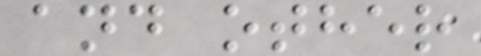and other
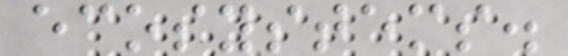ecosystems.
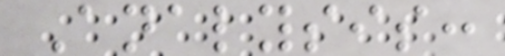Analysis:
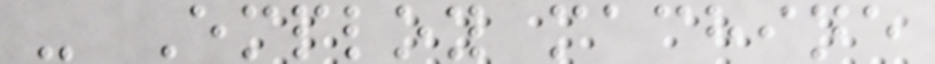- Employ machine
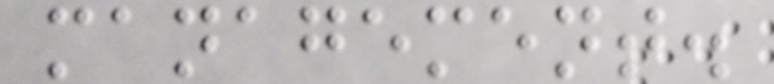management.
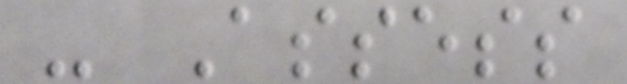- Assess
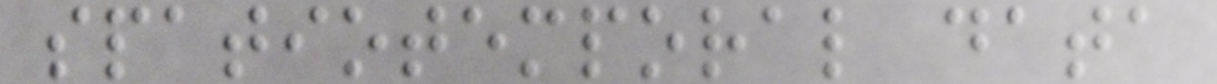spatiotemporal data
